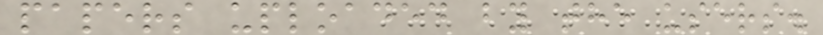papers uploaded by the users.
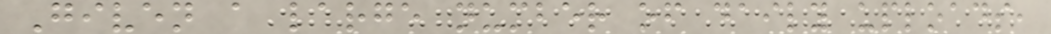Given a large number of daily uploads,
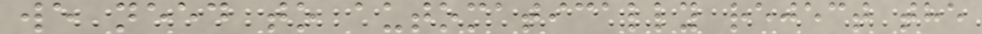we need to automatically reject the
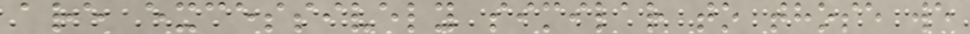are excessively similar to those we
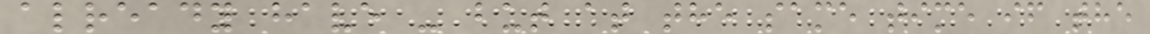already have - but at the same time if the
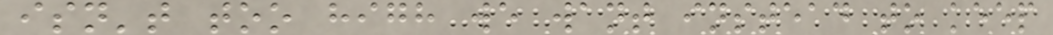isn't too high we want instead to keep
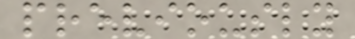previously
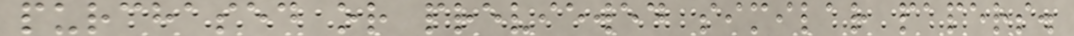purchased or previewed similar papers.
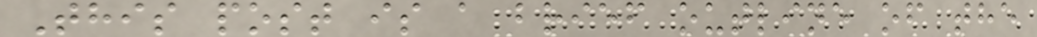This post is a brief outline of the
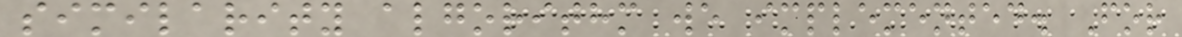similarity algorithm we implemented. For
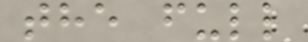the full
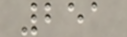251
